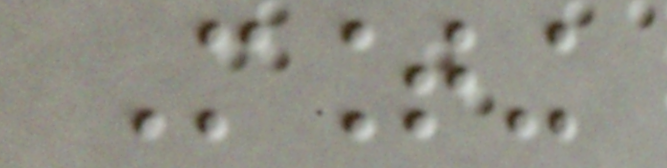Mounting
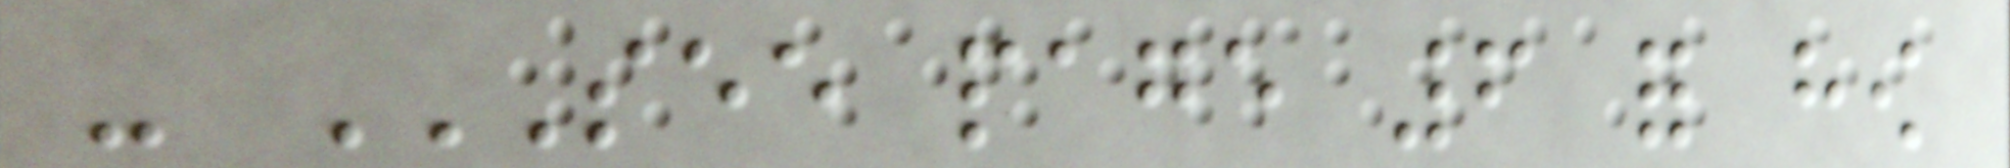- SEE PAGE 6 FOR HOW
